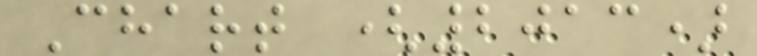Chart (2013)
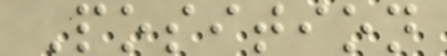Position
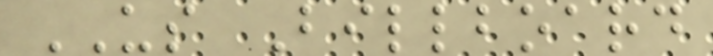US Billboard
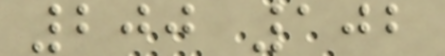200 102
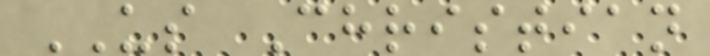US Christian
